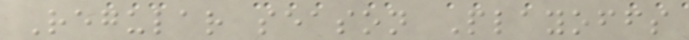Regular season Playoffs
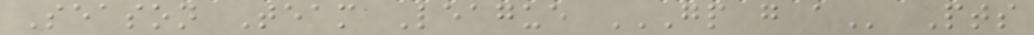Season Team League GP G A Pts
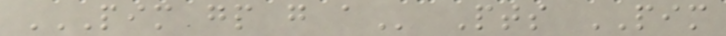PIM GP G A Pts PIM
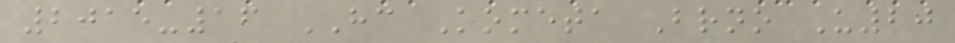2015-16 HC Kometa Brno U20
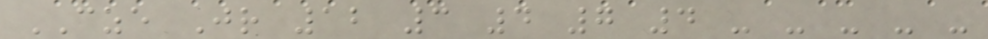CZE Jr 12 3 4 7 4 - - - - -
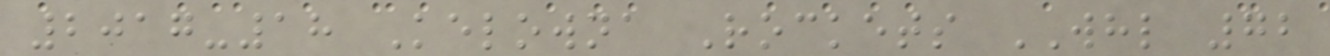2017-18 Kelowna Rockets WHL 72
